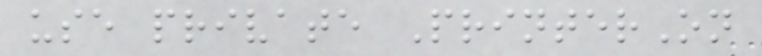use private PrinterOn
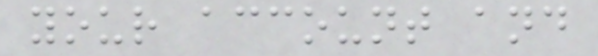your account and
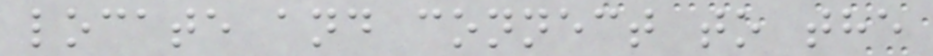locate and connect to the
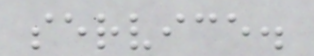service.
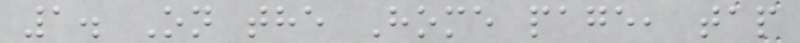1. On the Home page, tap
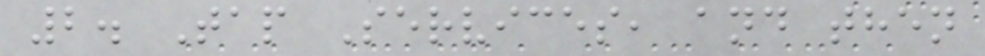2. Tap Services, and then
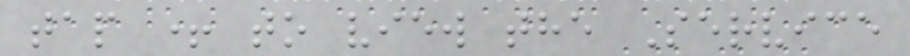tap + to view the Service
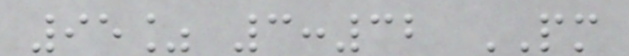95% 3:32 PM
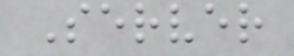Server
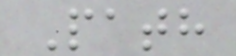Path
